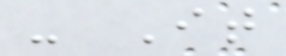- It
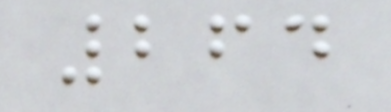264
